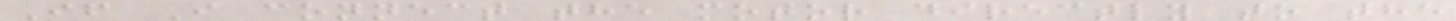If I connect the motor directly to the
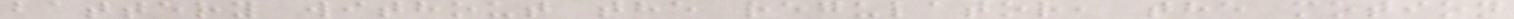battery without the regulator, the motion
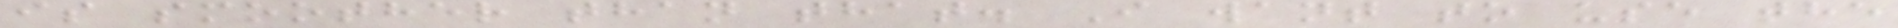is smoother than that. I want to use the
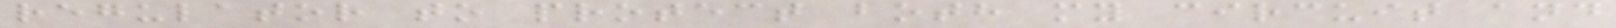regulator to protect both my circuit and
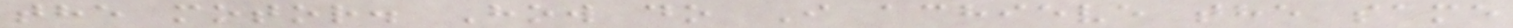the motor. How do I achieve the same
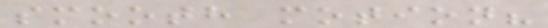smooth motion?
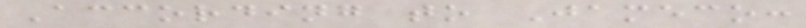According to Jameco:
